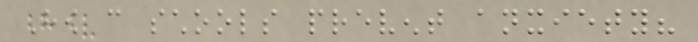How can schools prevent anxiety?
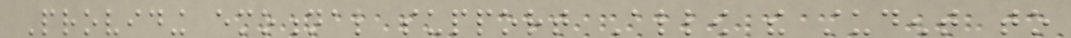Providing emotional support Allow the student to
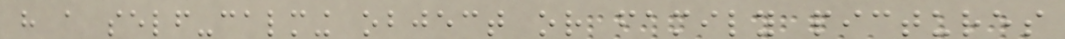have a self-calming object or family pictures
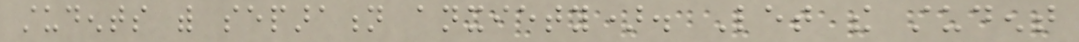students with separation anxiety). Let the student
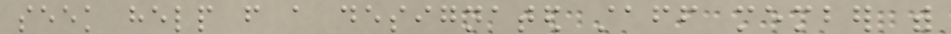seek help from a designated staff member with
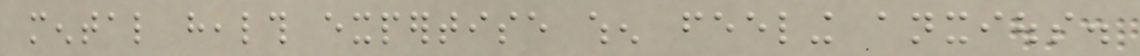mental health expertise when feeling anxious.
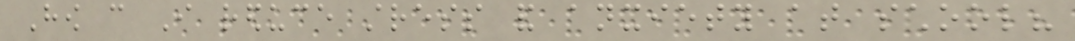How can I reduce stress and anxiety at school?
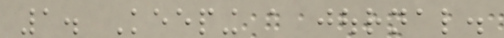1. Keeping a journal.
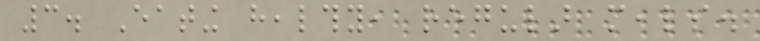3. Eating healthy, regular meals.
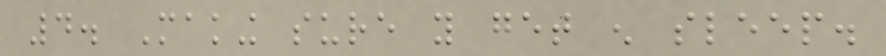4. Making sure you get enough sleep.
